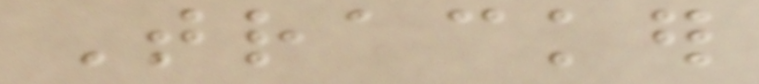Tracker
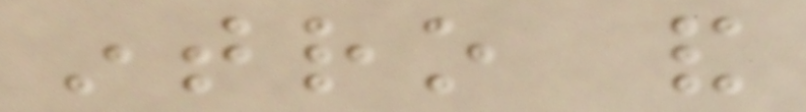intro and
